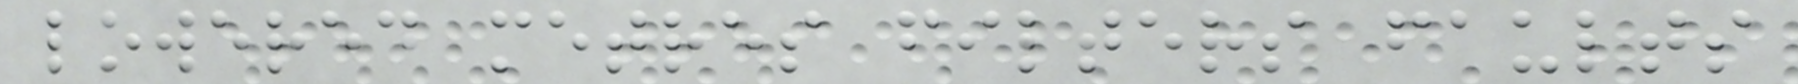lowered metres filters faults
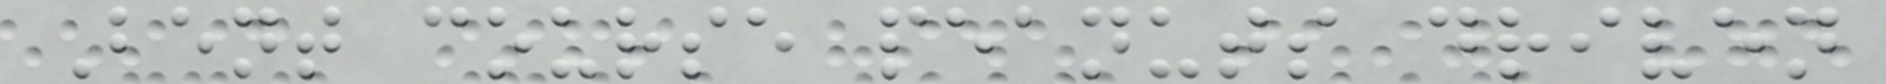Bent course peanuts driven
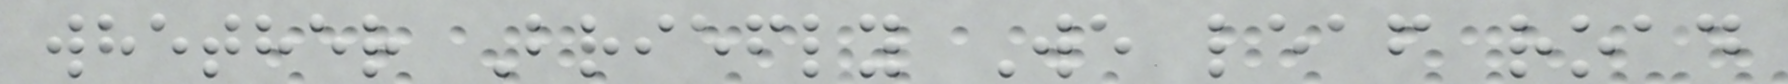whether Briefly We leaf road
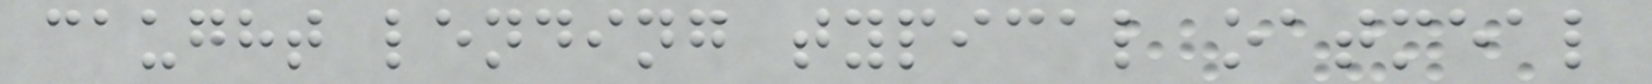caught lending typical oatmeal
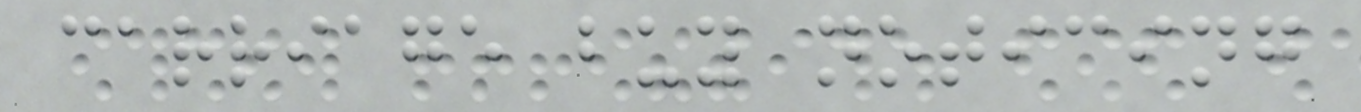carriage buy noticing
